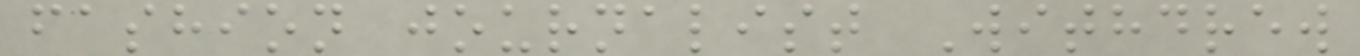fashion journalist Withdrew
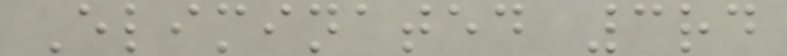Eliminated 3rd
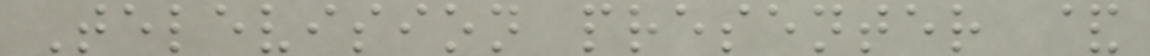Television presenter &
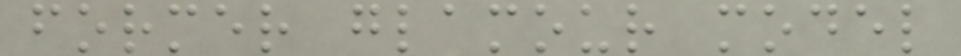former glamour model
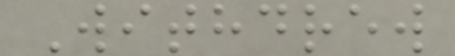Withdrew
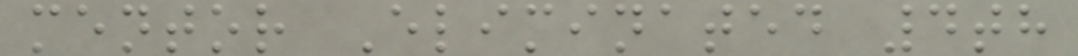mentor Eliminated 4th
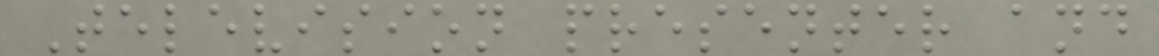Television presenter and
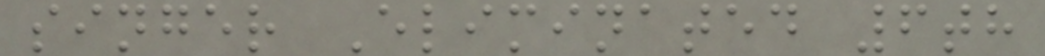singer Eliminated 6th
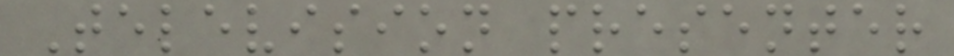Television presenter
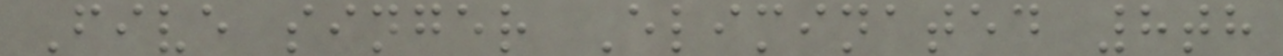Five singer Eliminated 8th
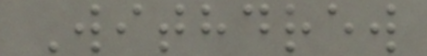Withdrew
